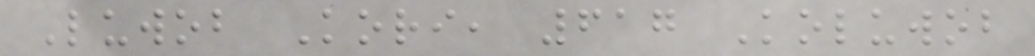Luwob Kori, 617 Koluwob
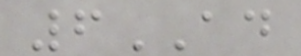6AD
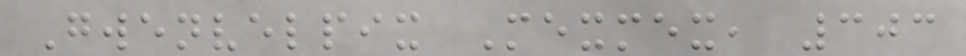Gwenvelpix Mexmex, 303
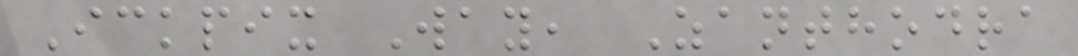Ickpix Way, Zanthodra
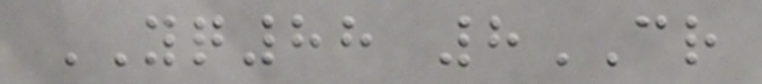YQ88 8CR
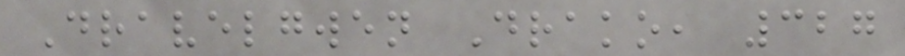Dravelgwen Drako, 327
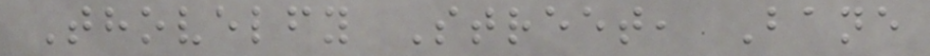Thovelfy Street, Bane
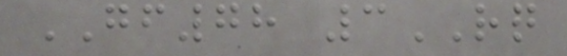GF78 3RQ
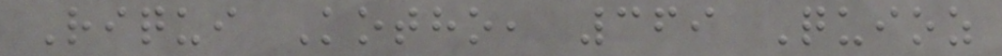Riqui Kotho, 369 Quioz
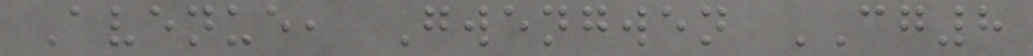Avenue, Gwengwen CG8
